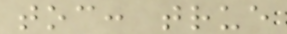toc: true
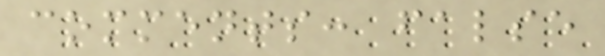comments: false
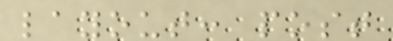layout: post
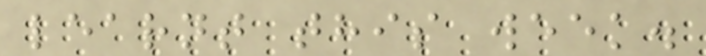learnt this week.
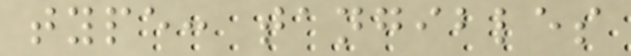type: tangibles
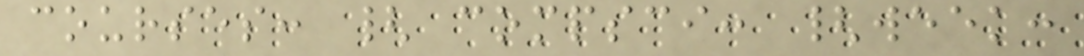courses: { compsci: {week:
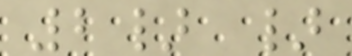2} }
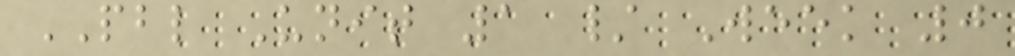PBL Unit 1 / Week 0
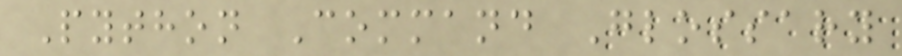Python Command Glossary
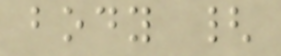body {
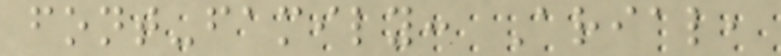font-family: Arial,
